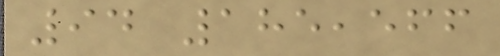94 185,566
